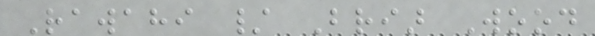Rawahi / Briar Wood
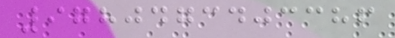9780473403386
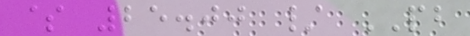$ 25.00 / PB
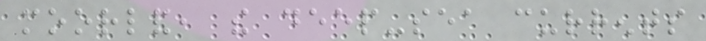moorland, the deep-sea currents
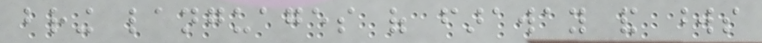bring languages of faraway and words
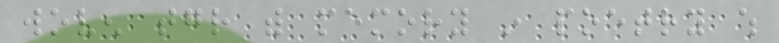woven together with memory in poetry which
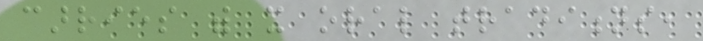carries with it oral traditions,
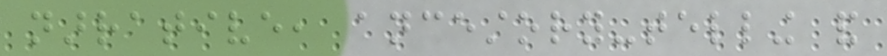narrative, ancestory-telling and
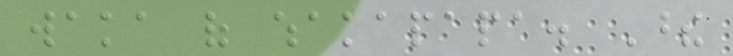waka of whakapapa. These
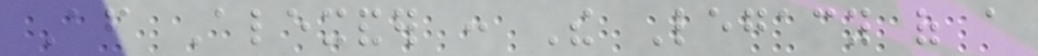After Alexander : The Legacy of a
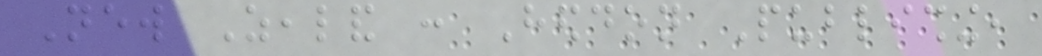New Zealand : Heddon Publishing,
